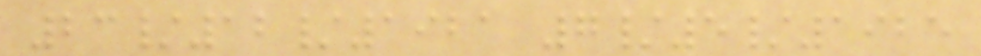23/12/1921 7/5/1925
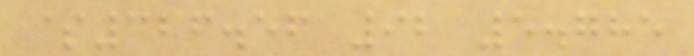$326.56 92 5.785
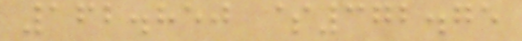162.850 $372.75
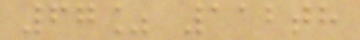67% 112th
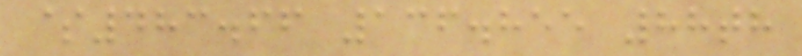$483.66 136.855 88th
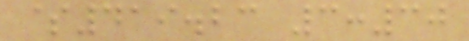$419.23 3:30
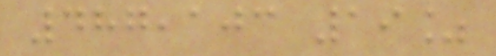487,103 19%
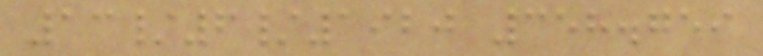13/6/1920 358.759
